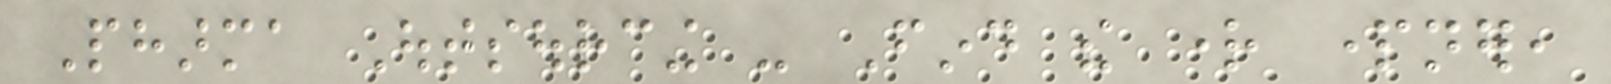Pharma Outsourcing - Find the right partner,
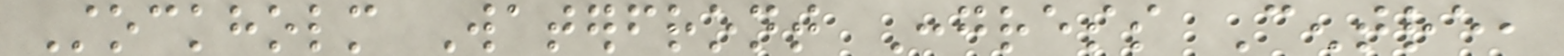Stockholm Waterfront Congress Centre,
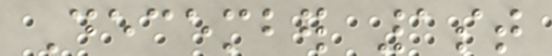December 1st
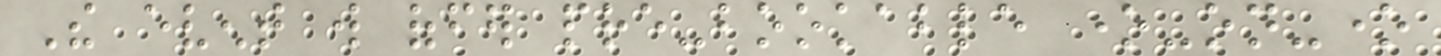The event will offer pre-bookable one-on-one
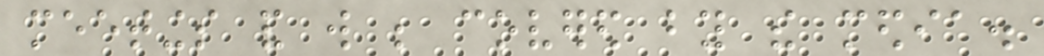meetings and will be covered by the media.
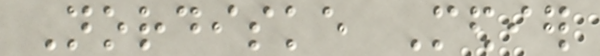Nordiske Medier
